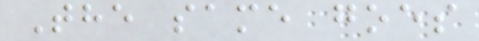The same goes
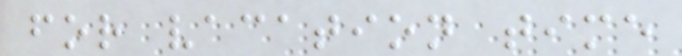for vacation time
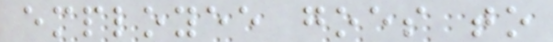employee goes to
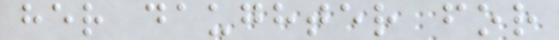her daughter for
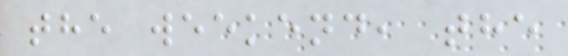the weekend, the
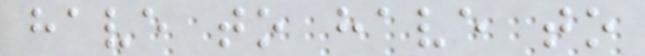have to have to
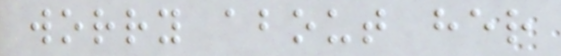worry about her
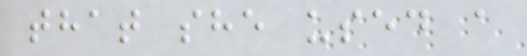that she used a
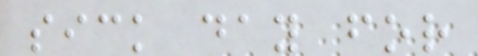sick day for
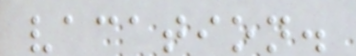vacation.
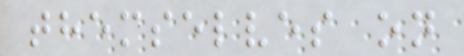themselves on
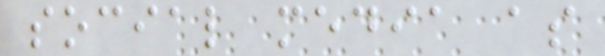social media as
